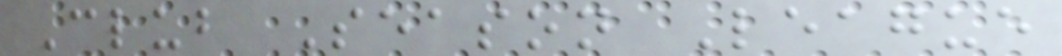Club Season League
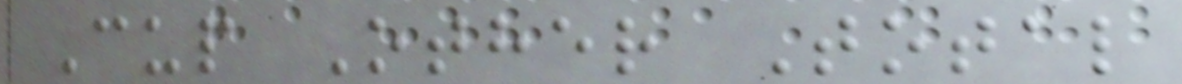Cup Other Total
